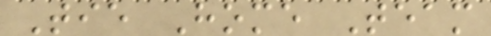Tie Home Team
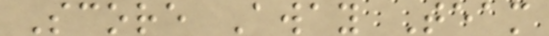Score Away Team
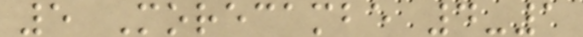5 Morecambe 4-1
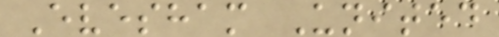Evesham United
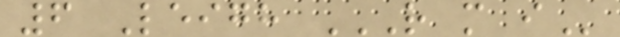6 Leigh R M I
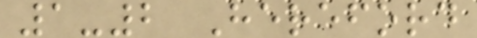1-2 Hereford
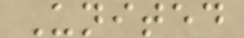United
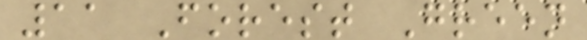11 Forest Green
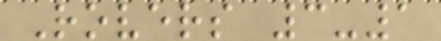Rovers 3-1
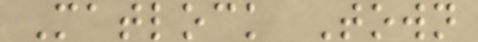Matlock Town
